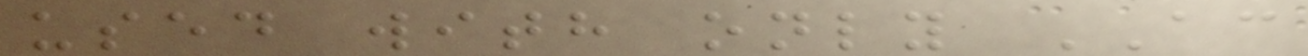used with only AC
